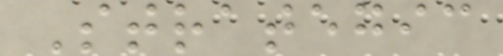Strategic
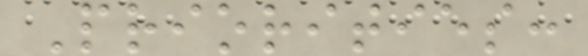Priorities:
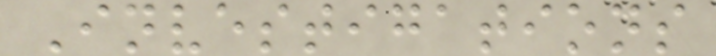Investigations
